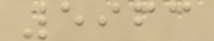5963
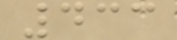433
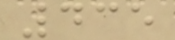435
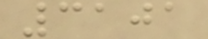3101
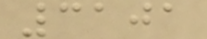3101
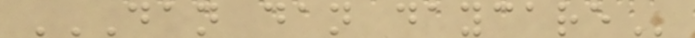DAN DAN DAYCARE
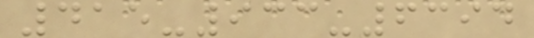415-933-6394
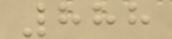888
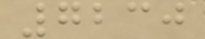7230
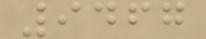9467
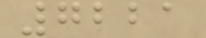7221
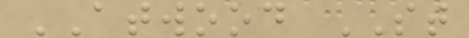ATWOOD ST
